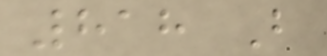818 B
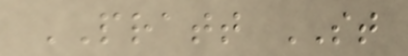PRATT ST
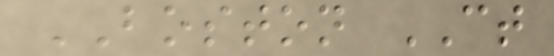BOSTON CT
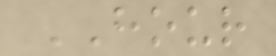HOUR
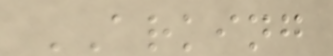ARKING
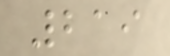219
